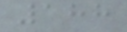188
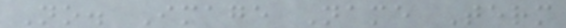No. Image Name Term
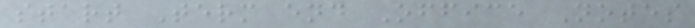start Term end Office Notes
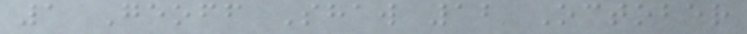1 Geoff Shaw 12 October
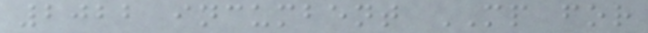2022 incumbent MP for
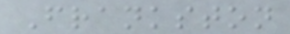Frankston
